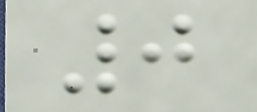0
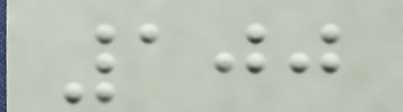100
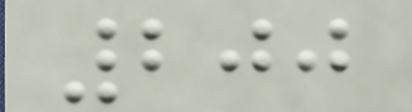200
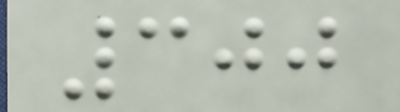300
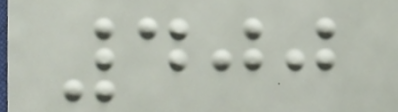400
